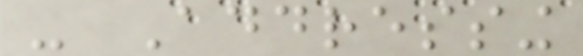- Addressing
